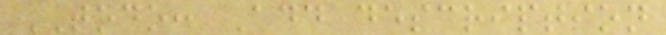TODO: Add description
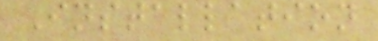Installation
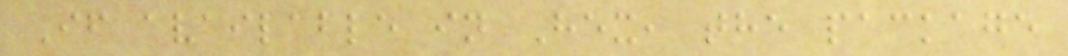If available in Hex, the package
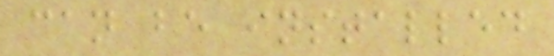can be installed
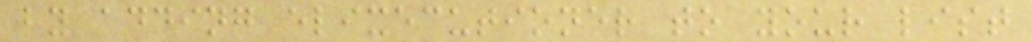by adding elixecutioner to your list
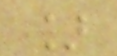]
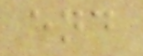end
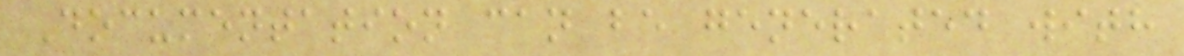Documentation can be generated with
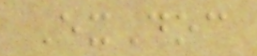ExDoc
